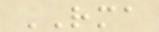RMA
